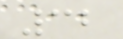32
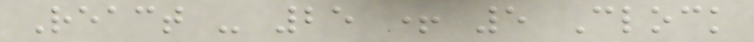React - 25 + 5 Clock
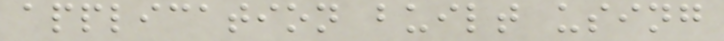application built using
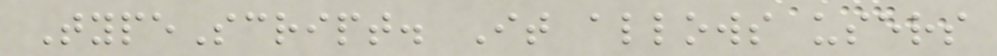TypeScript. It allows users
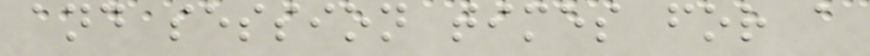and session times for a
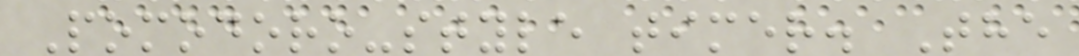Pomodoro-style timer. The
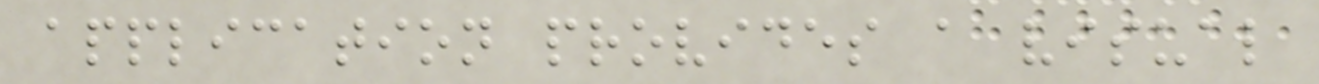application provides a visual
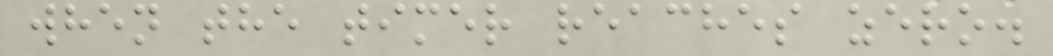when the timer reaches zero.
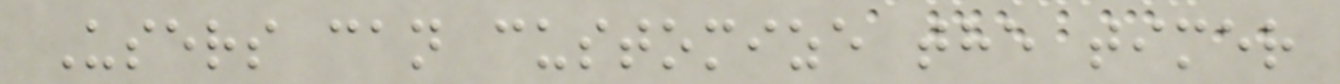Users can customize the timer
